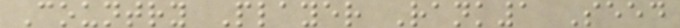Country Player Rank1 Seed
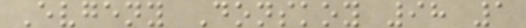Evgeny Donskoy 98 1
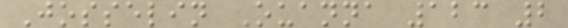Josselin Ouanna 123 2
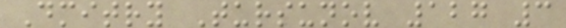Dmitry Tursunov 127 3
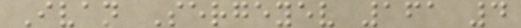Ivan Sergeyev 161 4
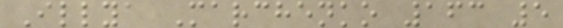Illya Marchenko 163 5
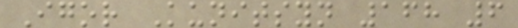Igor Kunitsyn 168 6
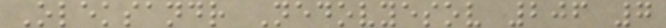Oleksandr Nedovyesov 206 7
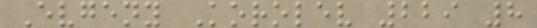Evgeny Korolev 229 8
